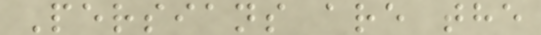Persians are the
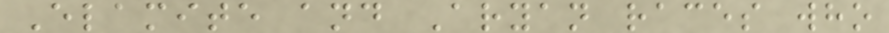Elamite and Aryan races who
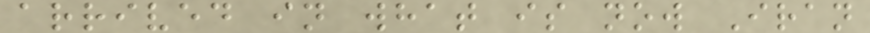arrived in what is now Iran
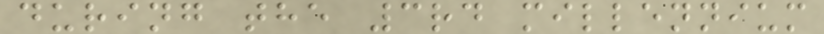during the 3rd millennium
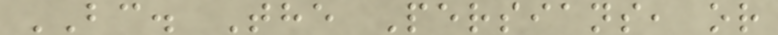BC. The Persians, or
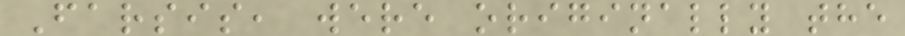Farsis, were originally the
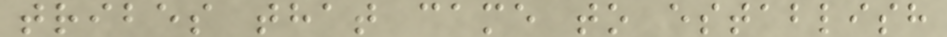tribes that came to establish
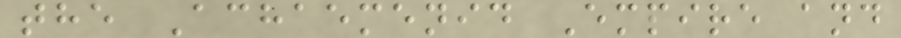the Achaemenid Empire and
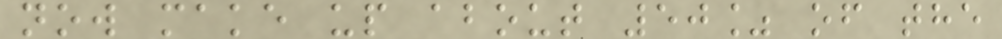now make up about 50% of the
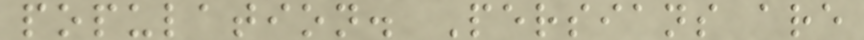population. Persians are
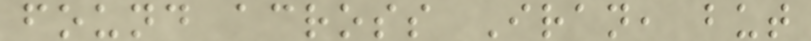found across Iran, but
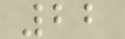22
